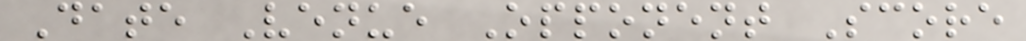Date Venue Opponent Score
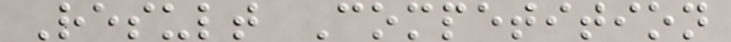Result Competition
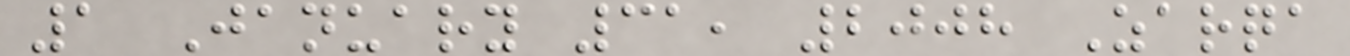1 January 31, 2008 Zarqa
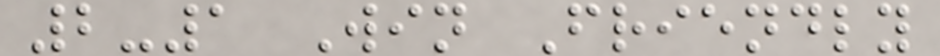2-1 Win Friendly
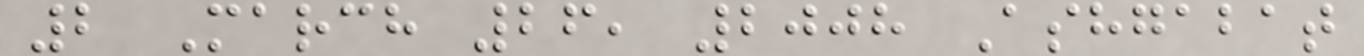2 March 26, 2008 Ashgabat
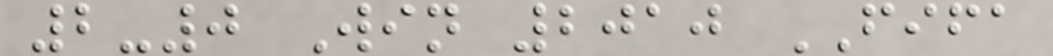2-0 Win 2010 FIFA
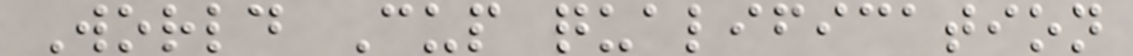World Cup qualification
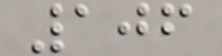106
